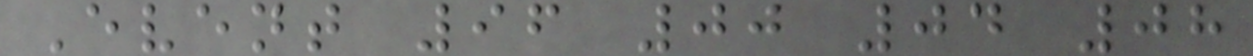Event 96 00 04 08
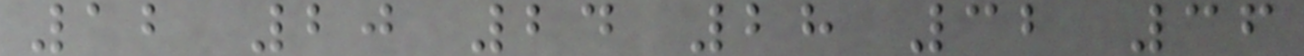12 20 24 28 32 36
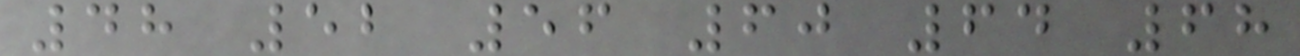48 52 56 60 64 68
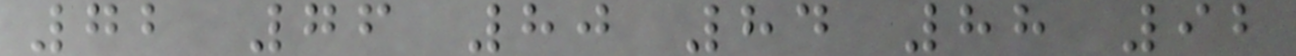72 76 80 84 88 92
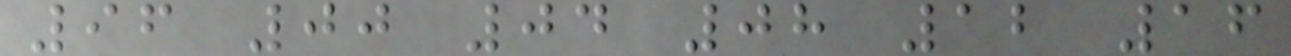96 00 04 08 12 16
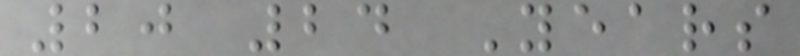20 24 Years
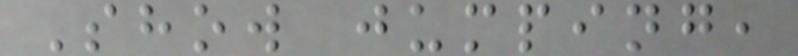Show jumping,
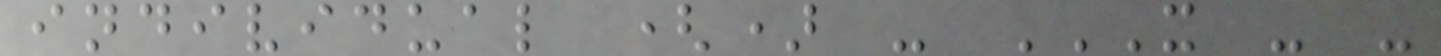individual () - X - -
